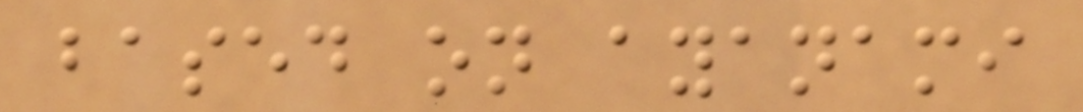based on ayanami
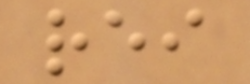rei
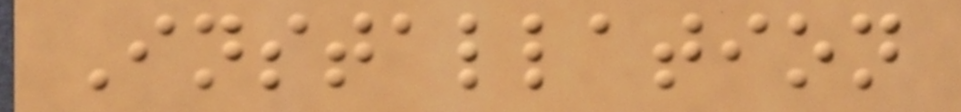Installation
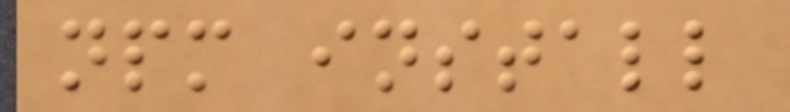npm install
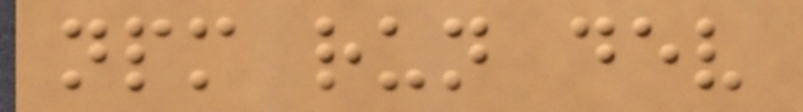npm run dev
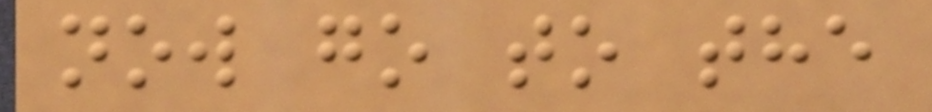now go to the
